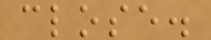close.
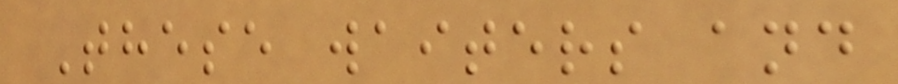These waiters and
